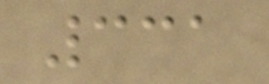331
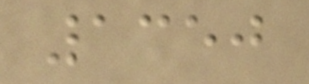1350
